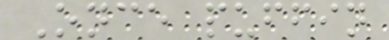Once puffin
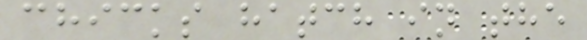chicks hatch in the
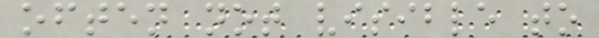often not visible to
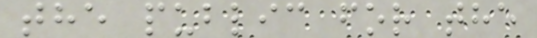the public for the
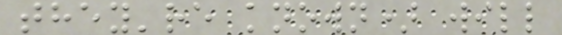they're known) will
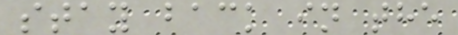stay back in the
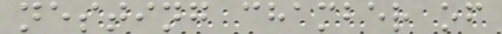nesting chamber of
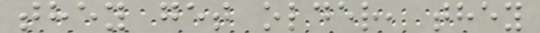they get older, they
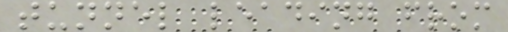tunnel leading from
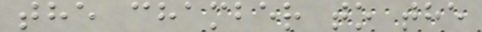the chamber to the
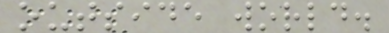outside world.
